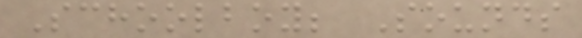Schoolboy; Sounds
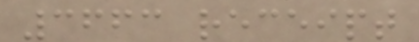3663 receipt
